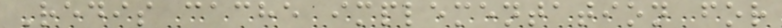Redis cache implementation for
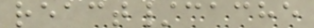react/cache
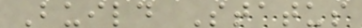Build Status
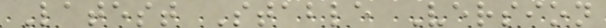Latest Stable Version
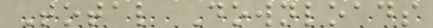Total Downloads
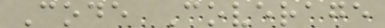Code Coverage
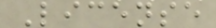License
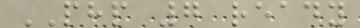PHP 7 ready
